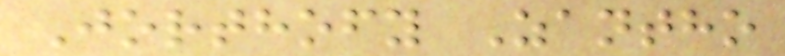Jorthofy Zantho
